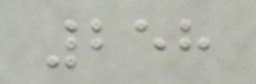258
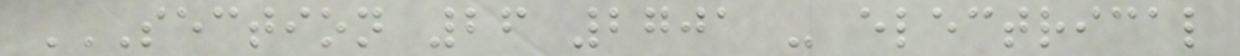SECTION 26 2701 - ELECTRICAL
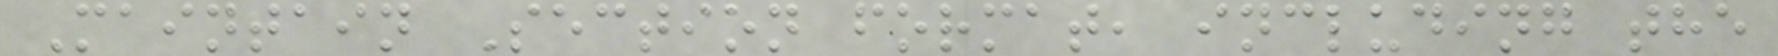Maintain Section format, including the
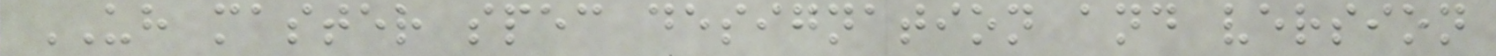UH master spec designation and version
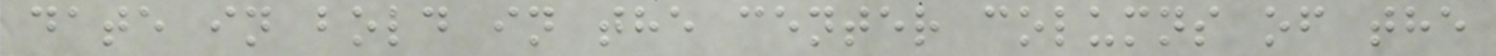date in bold in the center columns of the
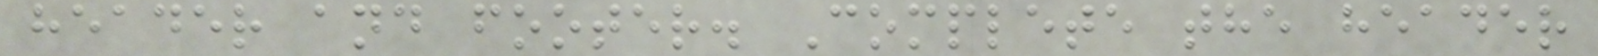header and footer. Complete the header
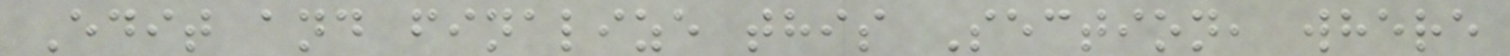Edit and finalize this Section, where
